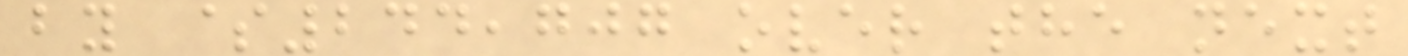by $244,707 over the next
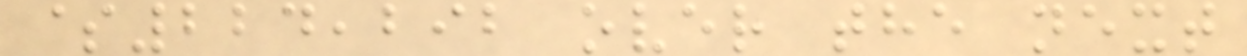$224,292 over the next
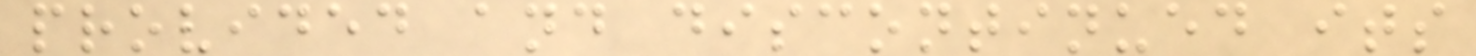provided and discontinued its
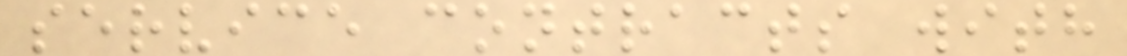service contracts with
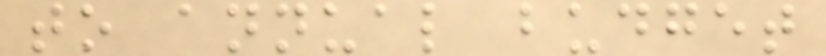to annual budget
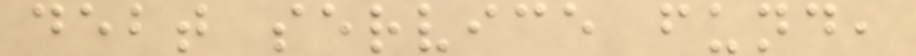debt service fund,
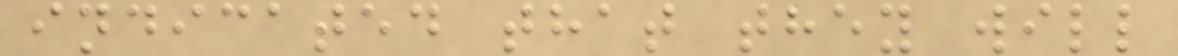indicated that they will
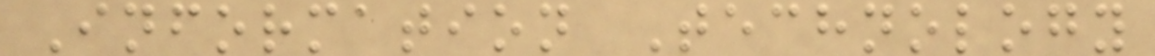Information Technology
